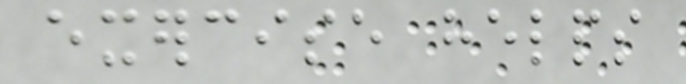exercise helps
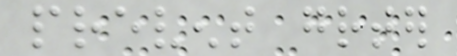prevent greater
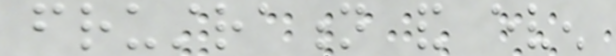frustration and even
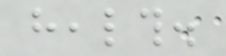health.
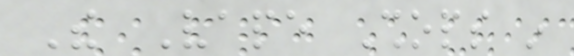The Vape Shops in
